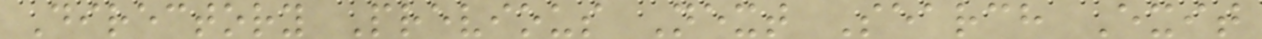Directory Previous Next Search Exit
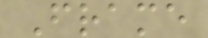Frame
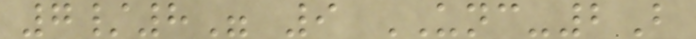7/8" 9 UNC-2B
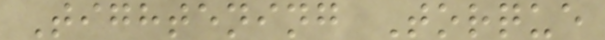Tightening Torque
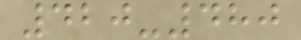420-480
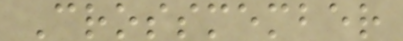Crossmember
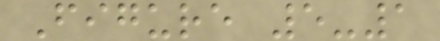Figure 5-1
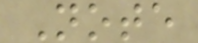Note
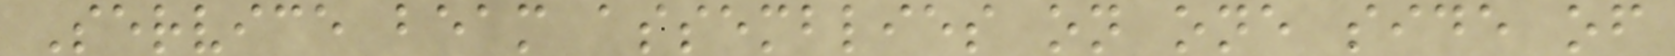Service beam assemblies on one side of
